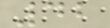42
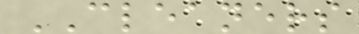CLEANERS
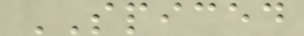SPICED
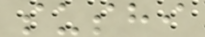sushi
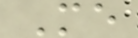Me
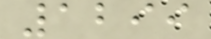1299
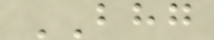BHG
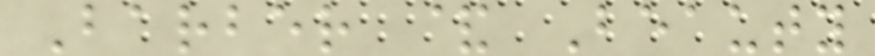Barber & Beauty
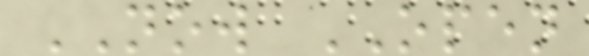NOW OPEN
